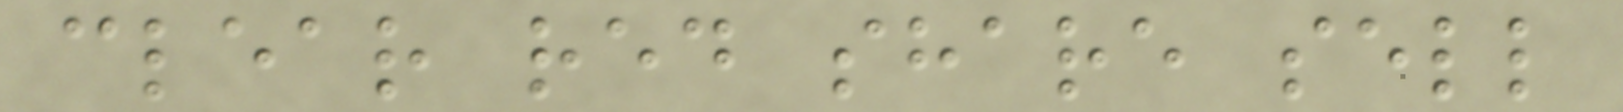clear red share sell
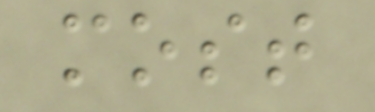most
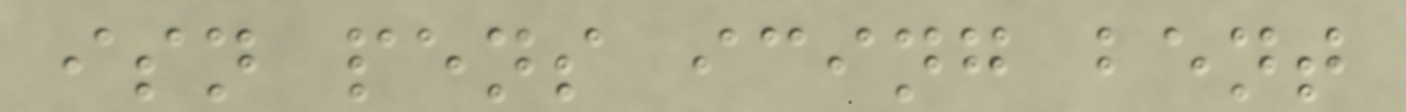isn pens icing bent
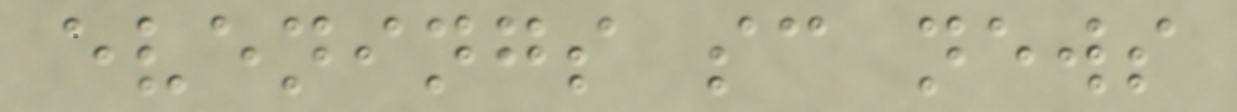evenings sc news
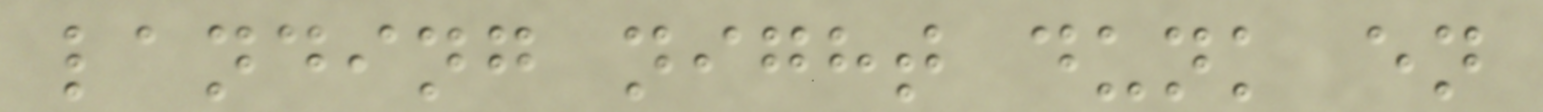landing night dunk en
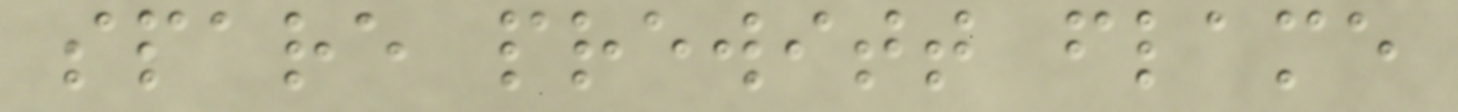spare prewitt flame
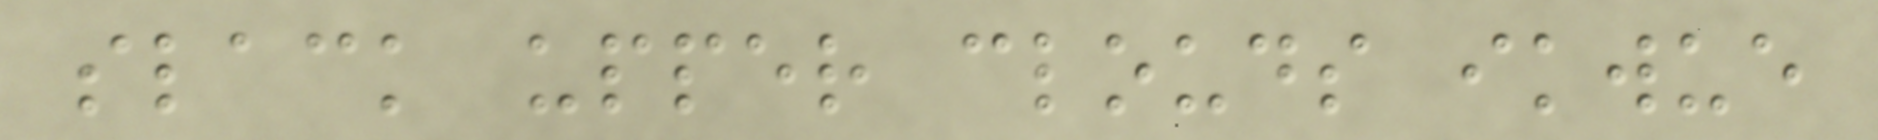slack upper clouds ikwue
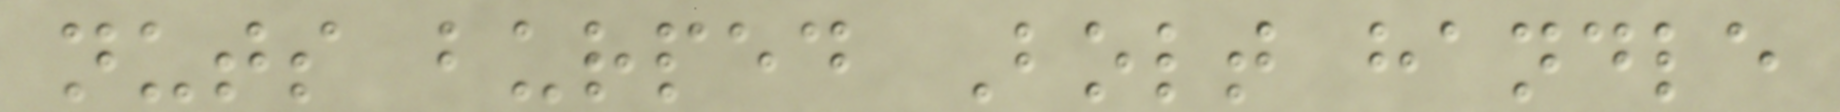nuts burped Bolt handle
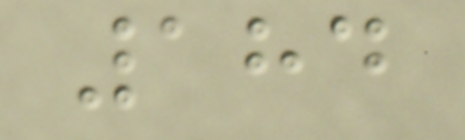184
